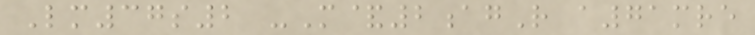Lm37s2 -M&2agR a71mre
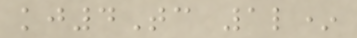kj4Tc 1l*
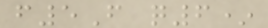f5F q6*
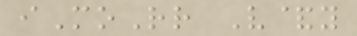iMoRr V&y
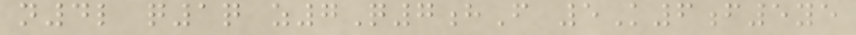n4l q1q z7Q7hF 5K6f5ye
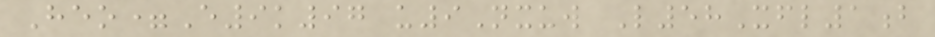Heo=E9k97 u9Nxuw L58Xfl1b
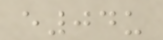e04u
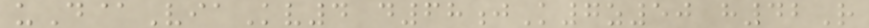uD@ViaKv4 d68jK7z50 h42R
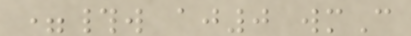=#w aj0 wmC
